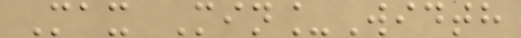Max Min_Width
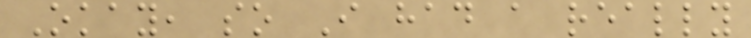Okay, so I had a really
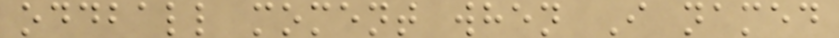oddball moment when I named
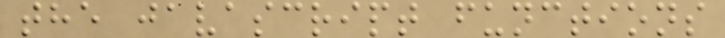the javascript functions
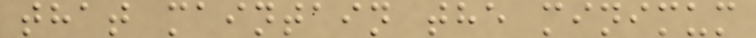that maintain the minimum
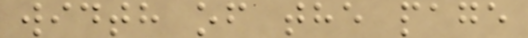width of the page
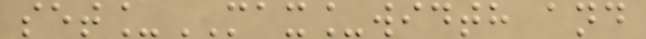set_MAX_width and
